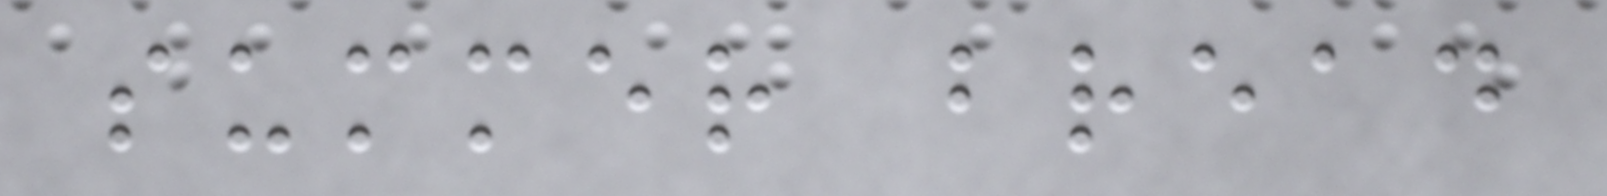summer bread
